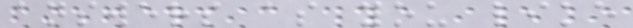answers as you like
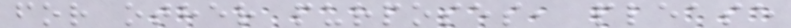for other purposes, please
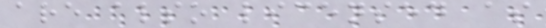are also licensed as
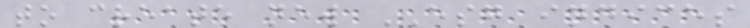to create new ESG indices
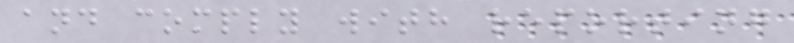and comply with reporting
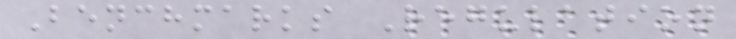Benchmarks Regulation
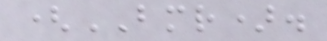(BMR).
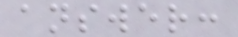answer:
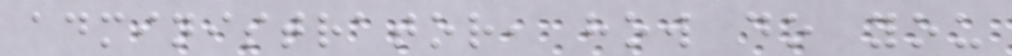administrator, how do you
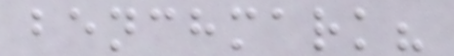benchmark?
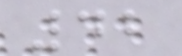42
